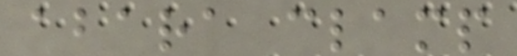abara clamp
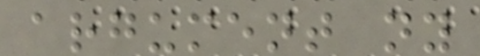argument ny
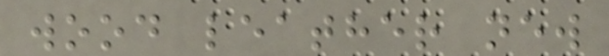wood leather new
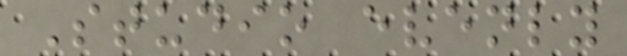Studio evenly
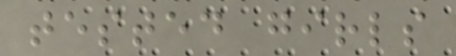tested girls
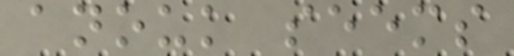anouk seems
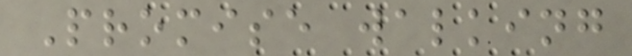Promise walking
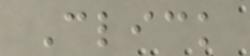Click
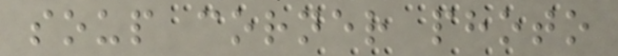soup corner photo
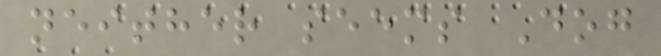neither seems Dog
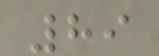89
